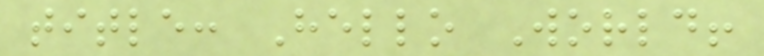title: Hello World!
